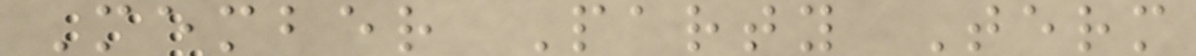Member Party Term
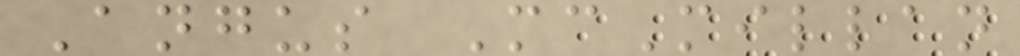Angus McMillan
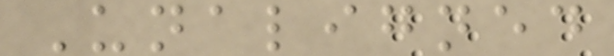Unaligned
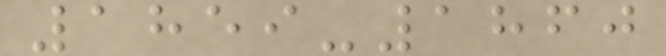1859-1860
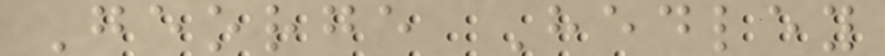George Hedley
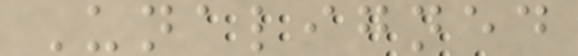Unaligned
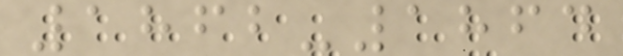1862-1864
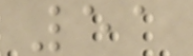51
